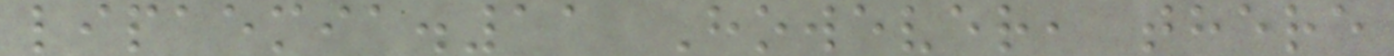lipaemia.11 However, there
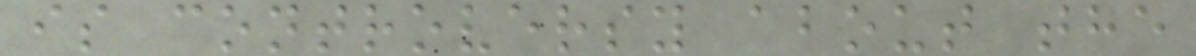is controversy about the
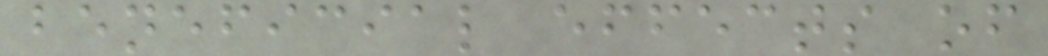beneficial effects of
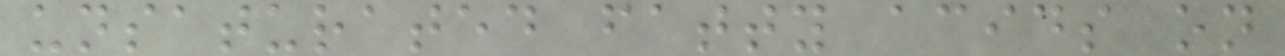unsaturated fatty acids on
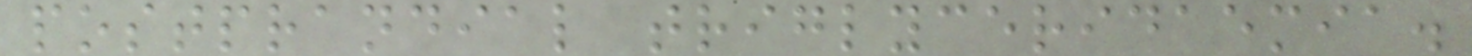postprandial triglyceridaemia.
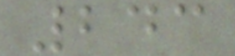243
